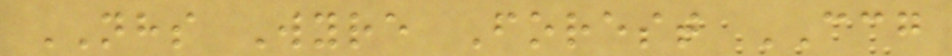NHS Wyre Forest CCG
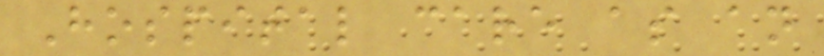Hospital care as an
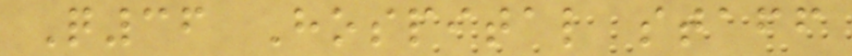Q36 Hospital staff
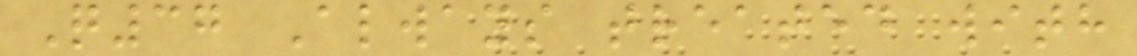Q37 Always treated with
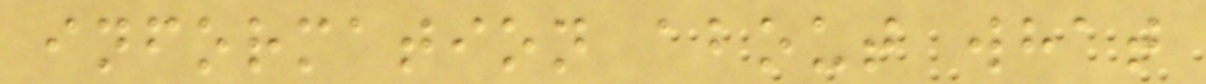information about what
